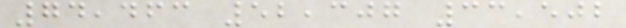74,463 52,307 33,502
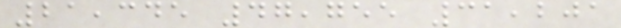21,345 47,755 31,201
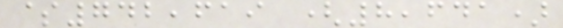$742,619 (8,641)
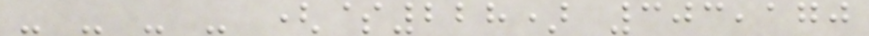- - - - ($228) 303,170
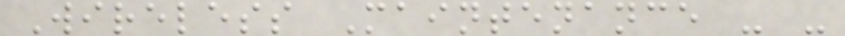Wireless Maintenance - -
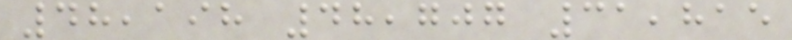48,198 48,707 31,815
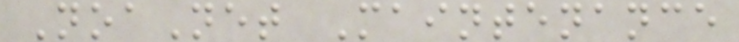NoaNet Maintenance
